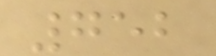752
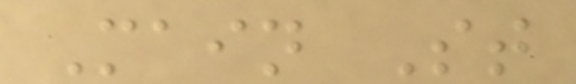Main St
